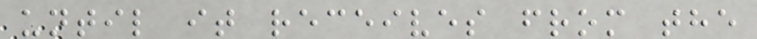until it receives from the
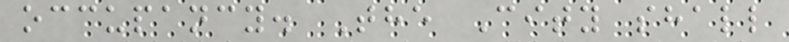occupancy. The City shall
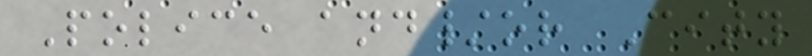Police and/or City
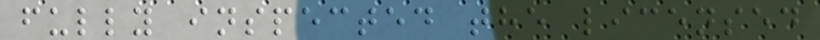fully inspected the licensed
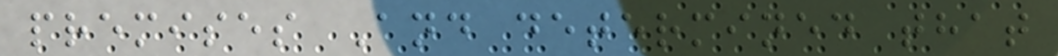premises And determined that
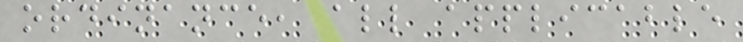ordinance, all applicable
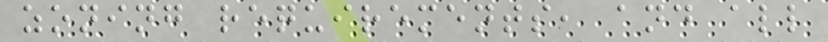zoning requirements, and all
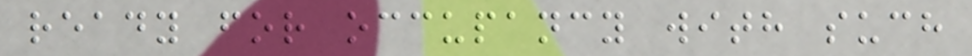ready for occupancy with such
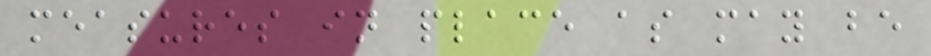measures in place as may be
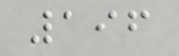196
